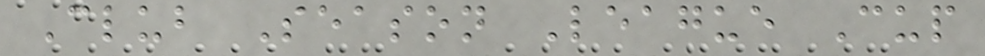Club Season League Cup
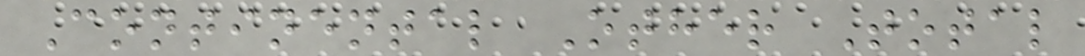Continental Other Total
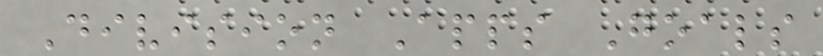Division Apps Goals
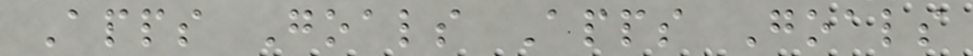Apps Goals Apps Goals
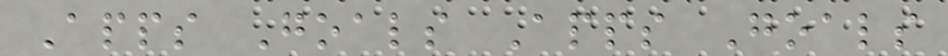Apps Goals Apps Goals
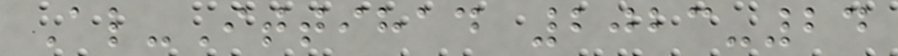Al-Ittihad 2023-24
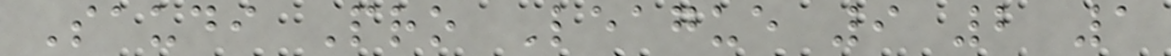Saudi Pro League 9 2 1
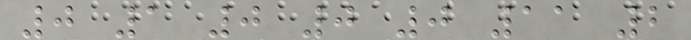0 1 0 0 0 11 2
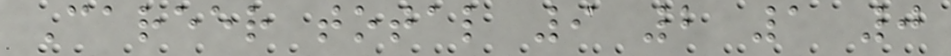Career total 9 2 1 0
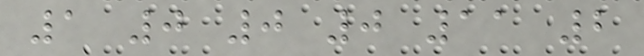1 0 0 0 11 2
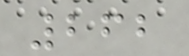262
